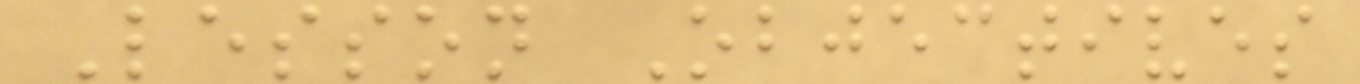Lesson Objectives
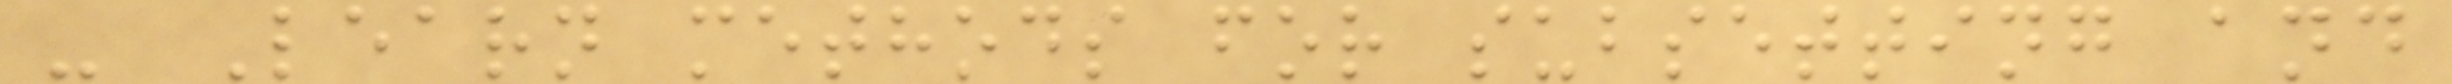- Learn methods for subsetting and
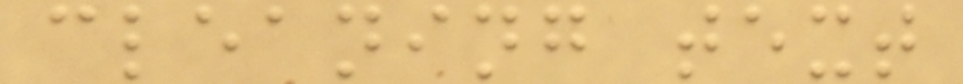cleaning text
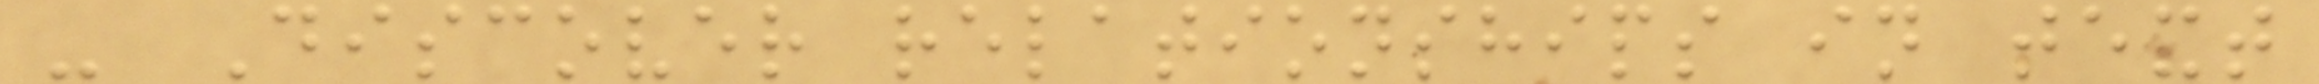- Discover relationships in text
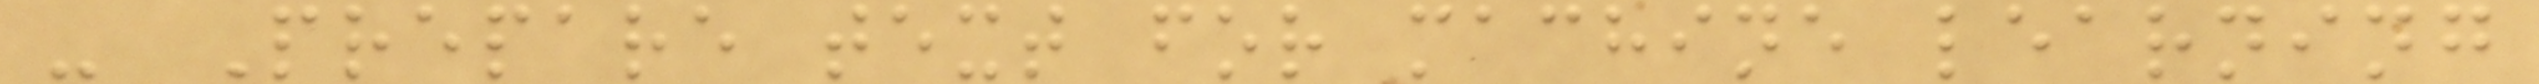- Prepare text for machine learning
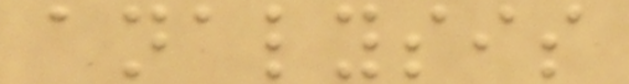analysis
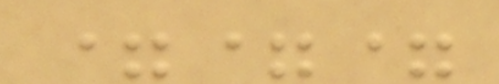===
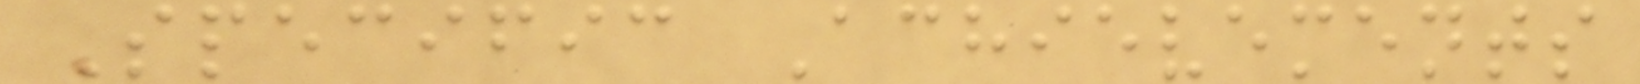Specific Achievements
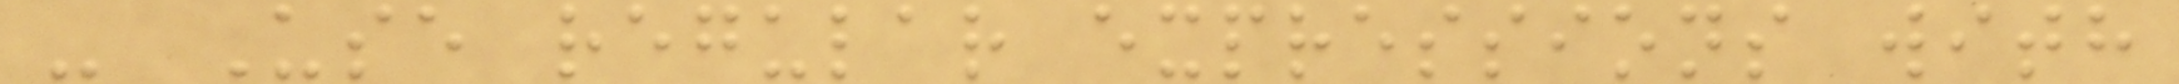- Use regular expressions with
